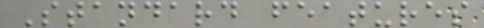Standard features
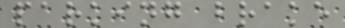parking brake
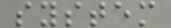system
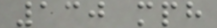130 mph
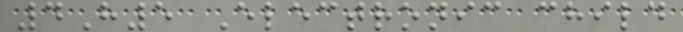4H5 Electronic child
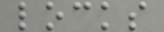locks
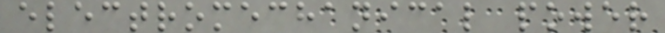electromechanical power
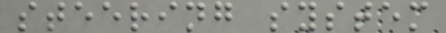steering system
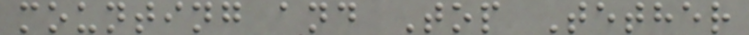mounting and Top Tether
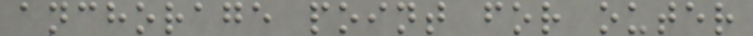anchorage point for outer
